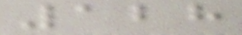128
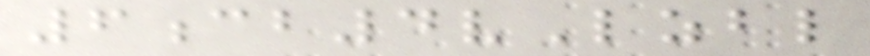6cb4vLzbl
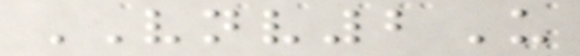VNV2U
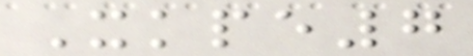Xkpe7
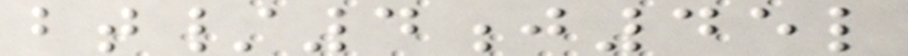bt/4j45l
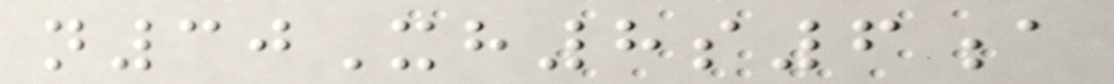n30Xh8s6a
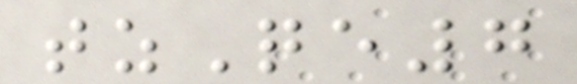tzQe7
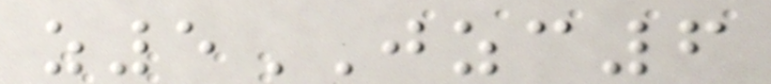z5JZC6
